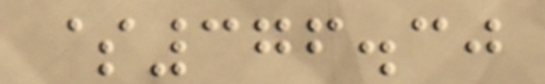$376.30
